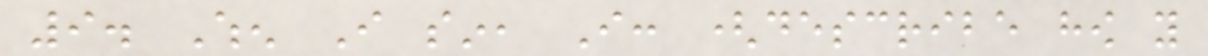9. When I sin, I: (describe how you
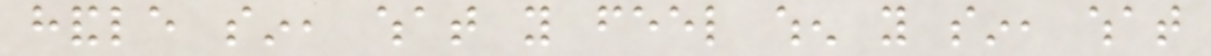handle sin, what you feel when you sin, what
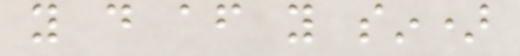you do after you sin)
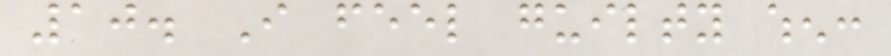10. I feel guilty when:
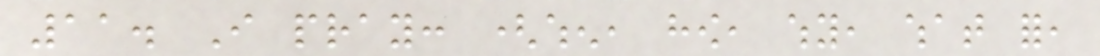11. I pray: (when, how, why, what for,
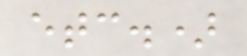etc.)
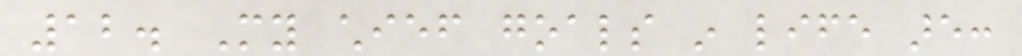12. My chief goals in life are:
